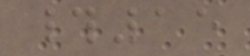#15
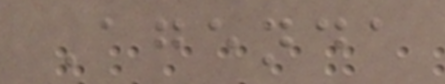Agenda
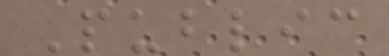Public
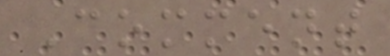Comment
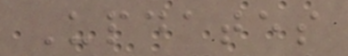Updates
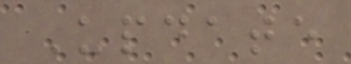Update
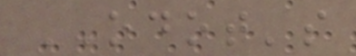ODOT's
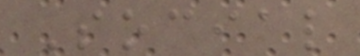Social
